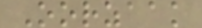Oorzaak
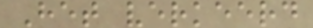Het verkeerd
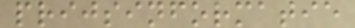prijsinformatie
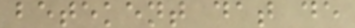betekent dat de
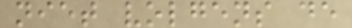niet volgens de
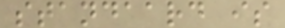standaard is
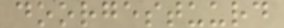doorgestuurd
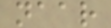naar
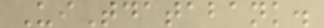UiTdatabank.
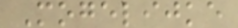Mogelijke
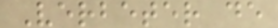Verbeter de
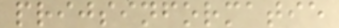prijsinformatie
